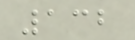132
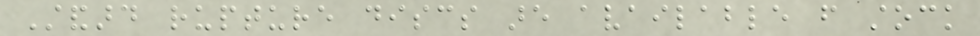Standard rupture discs are available from stock
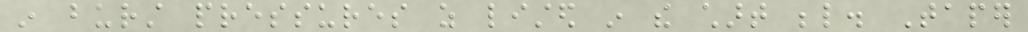in burst pressures as listed in the chart below. Taper
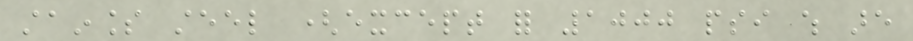stainless steel (except for 1000 psi which are
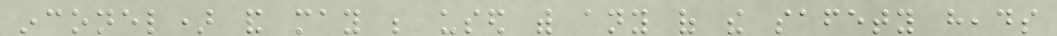inconel) and may be used with any of the safety heads
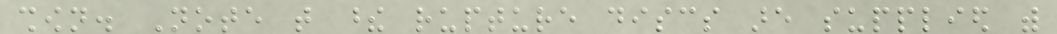shown. Note that these rupture discs are supplied with
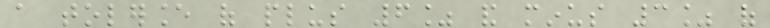a tolerance of plus 6% and minus 3% of
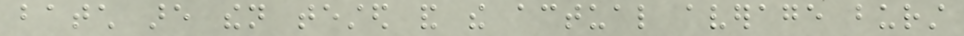batch are then tested and the actual average burst
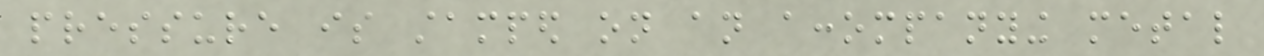pressure is stamped on an accompanying metal
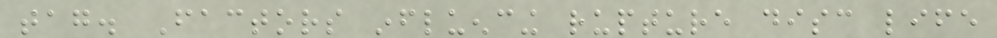tag. Factors influencing rupture disc life
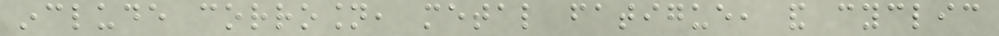include corrosion, metal fatigue, and cyclic
